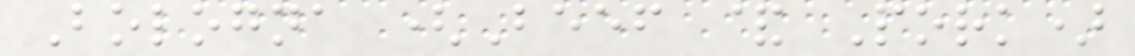Bologna (Beef & Pork)
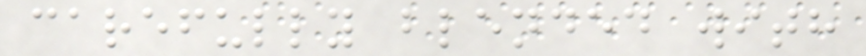carefully blended with
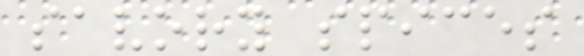savory spices
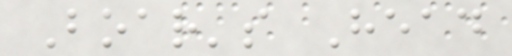Boar's Head
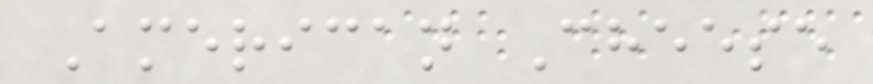American Cheese
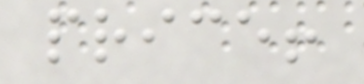price!
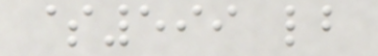$599 lb
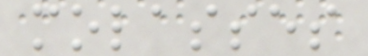molasses
